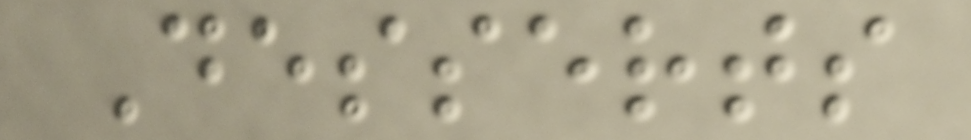Desserts
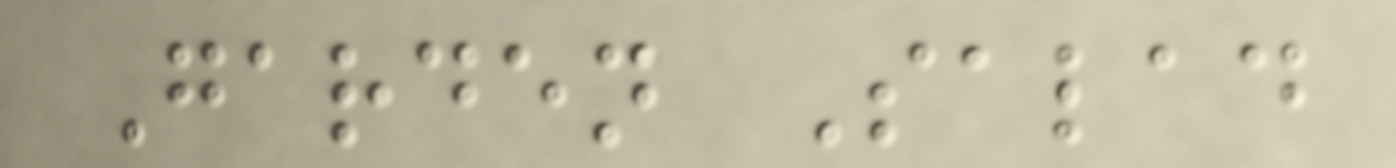Garden Salad
